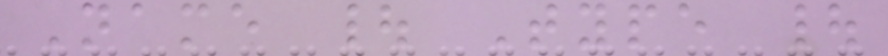Name | Type |
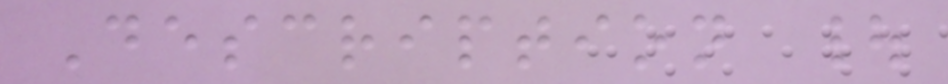Description |
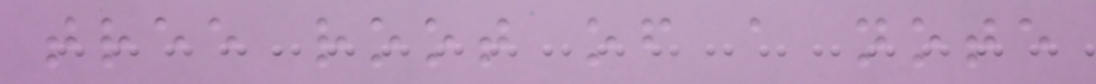tree root of a note
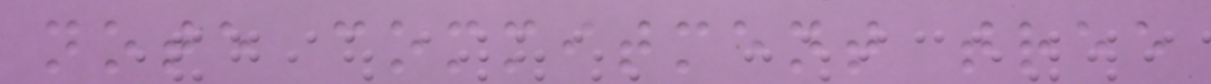note commitment tree
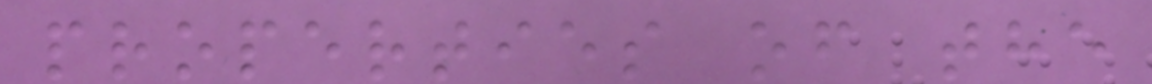properties of the
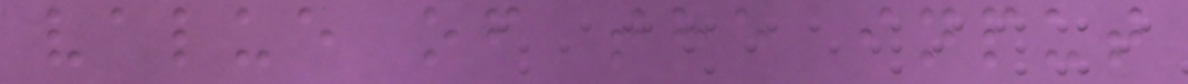value of the input
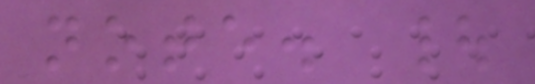note. |
